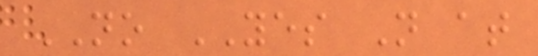NO YES Not at
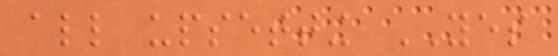all upsetting YES
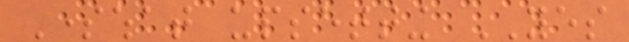Somewhat upsetting YES
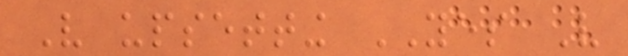Very upsetting YES Very
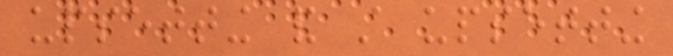upsetting and still upsetting
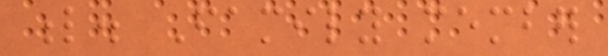l. Family member
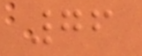76
